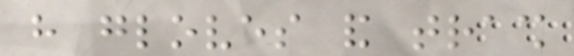have gloves and trash
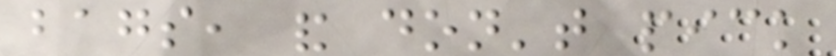bags, and don't pick
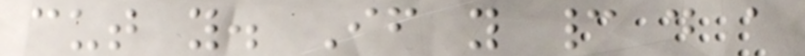cut you. If you cannot do a
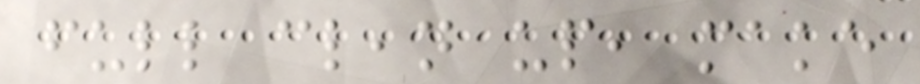full clean up, make
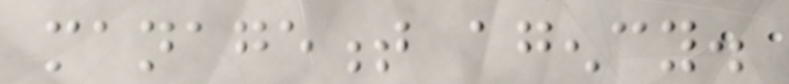management agency.
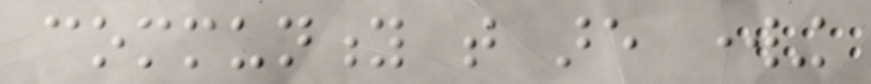community that are working
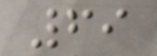69
